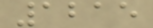1215
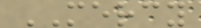MERCY
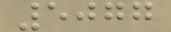5077
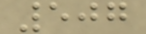507
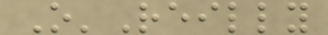O'Reilly
